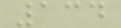134
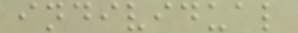individual
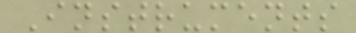Instruments
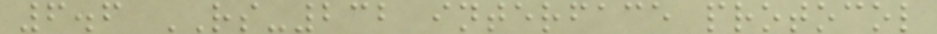6.6 RS-232 interface protocol
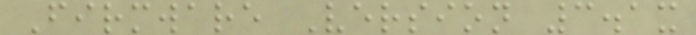Firmware Version 3.1x
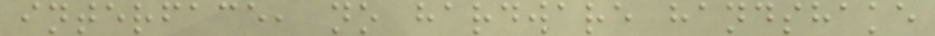interface, no hardware handshake
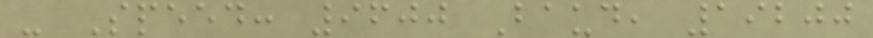- Speed: 9600 Baud, 19200
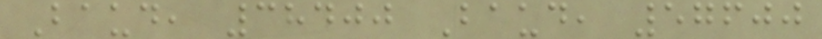Baud, 38400 Baud, 57600
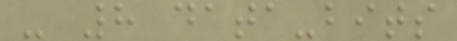- 8 data-bits
